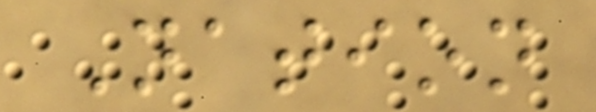Nation
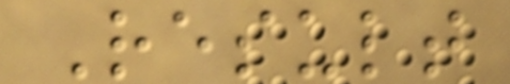Result
